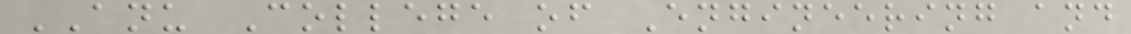ANU College of Engineering and
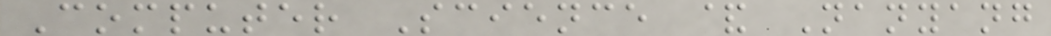Computer Science & Nanyang
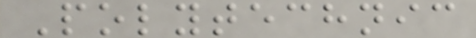Polytechnic
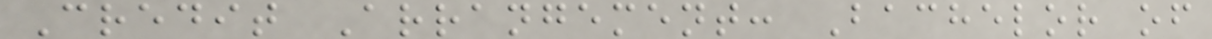Credit Arrangement: Bachelor of
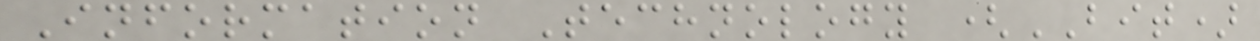Information Technology (BIT)
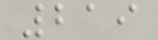219
